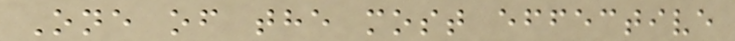One of the most effective
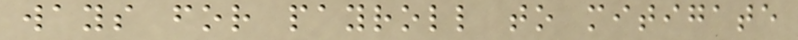ways for payroll to mitigate
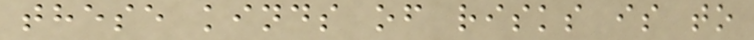these kinds of risks is to
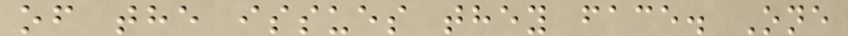of the issues they face. One
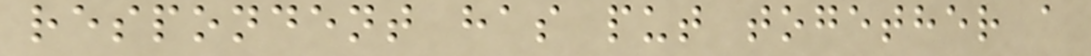respondent has put together a
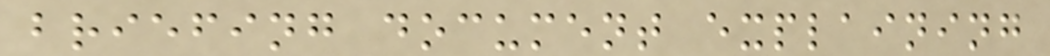briefing document explaining
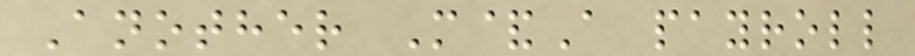Another M&A payroll
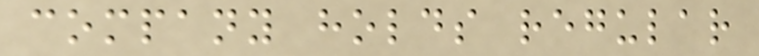company holds regular
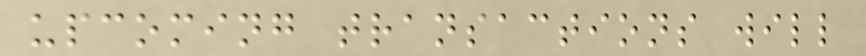upcoming transactions will
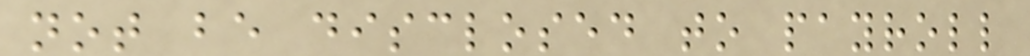not be disclosed to payroll
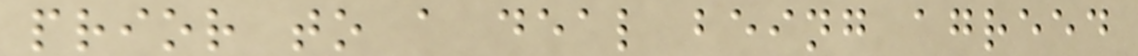prior to a deal being agreed
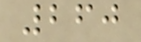260
